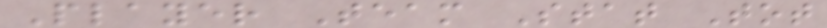Player Team Stat Tot
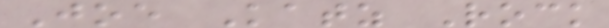Joe Katz Rock
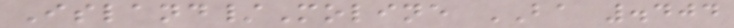Island/Moline BA .404
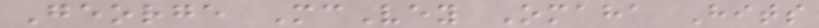George McVey Omaha Hits
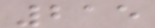215
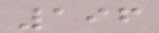196
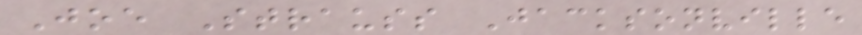Joe Strauss Jacksonville
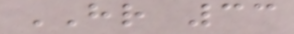HR 33
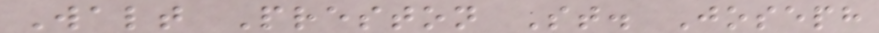Walt Preston St. Joseph
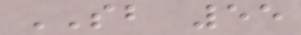SB 55
